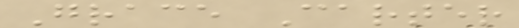Grace Carter
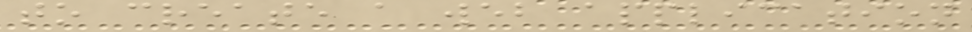to create a web application
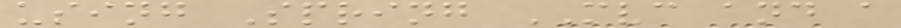using Spring MVC and a
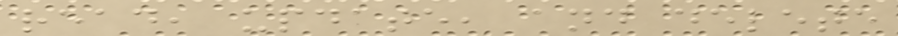read, update, and delete
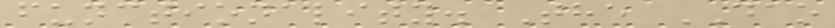functionality. The DAO
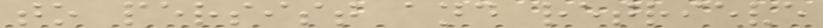to persist and retrieve
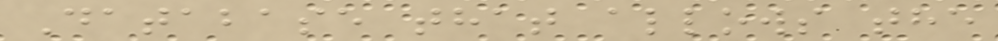Database that allows the
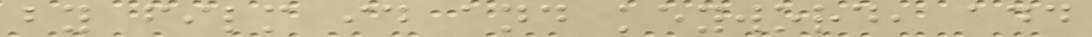by film id and keyword, add
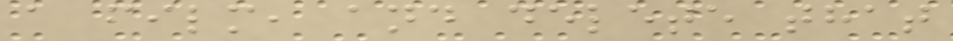a film, and delete that
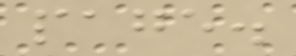page.
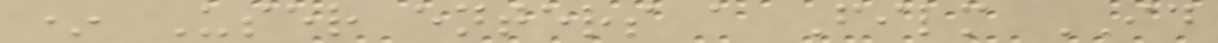* User enters a Film ID
